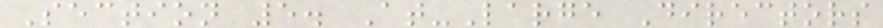Section 5. At-Large Directors
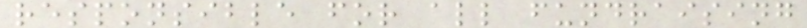responsible for all fundraising
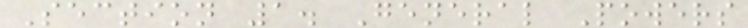Section 1. General Powers
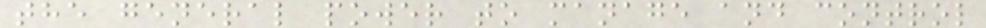the general power to manage and control
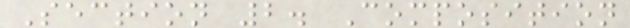Section 2. Composition
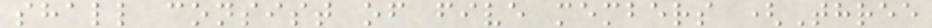shall consist of five members (Three
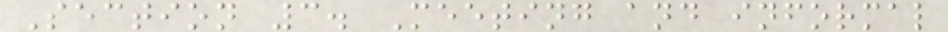Section 3. Meeting and informal
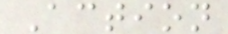Action
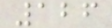126
